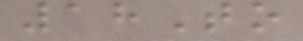18To
